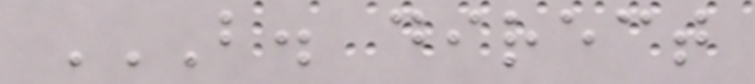B. DIRECT
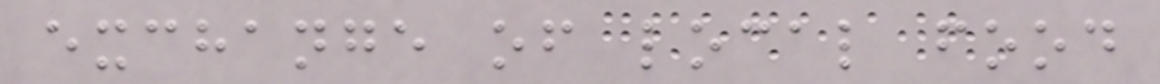exchange of local food
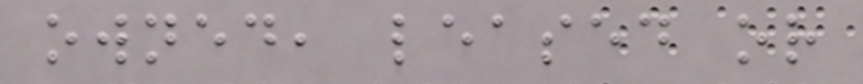owned, leased or
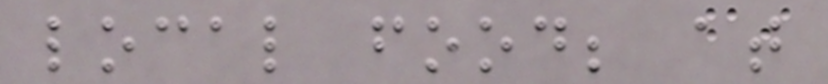local food; at
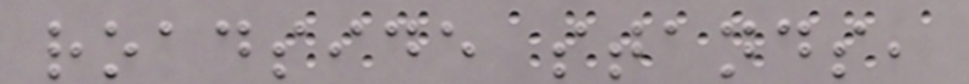roadside stands,
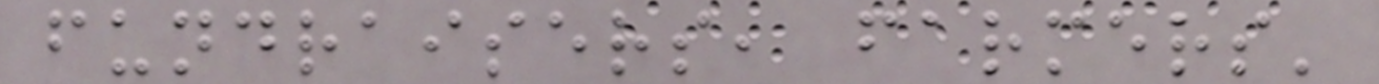fundraisers, farmers'
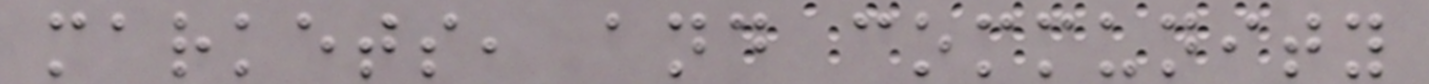markets, and community
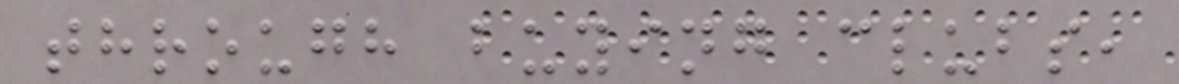through buying clubs,
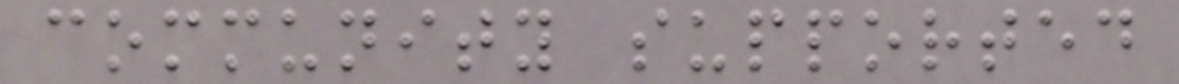community supported
